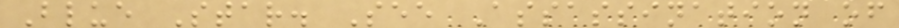Blue Star. See Assassination of
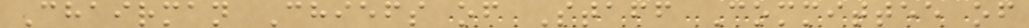Chairman Chiefs of Staff Committee of
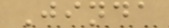Jinda
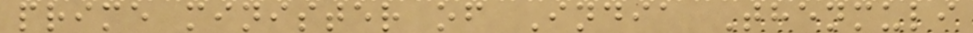prime minister of India Thenmuli
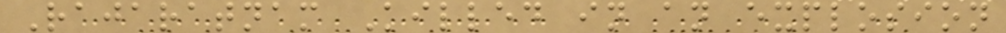Rajaratnam Killed in an explosion
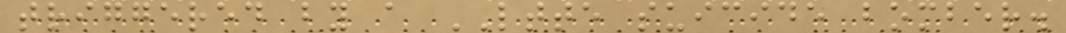triggered by a LTTE suicide bomber.
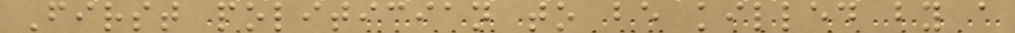First politician to be killed by a
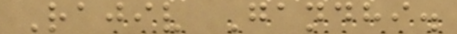Rajiv Gandhi.
